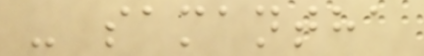- samantha
